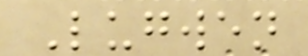Lugwen
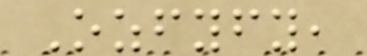Ozfyfy,
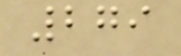279
